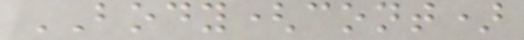BODY(cont)
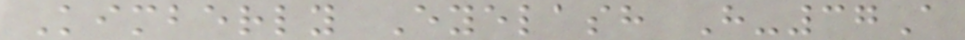Kimberly Eyelash H-37A
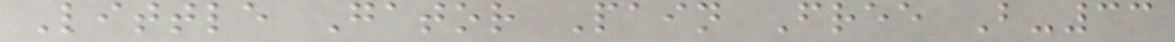Little Gator Pain Free B-33
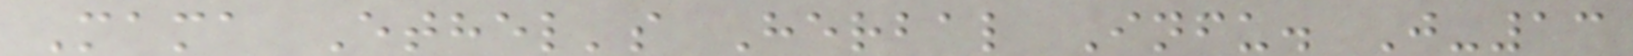Mama Ethel's Herbal Infu. J-13
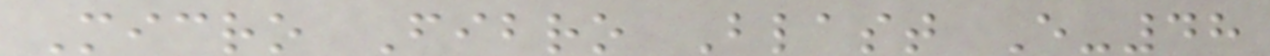Micro Fibro Blast E-48
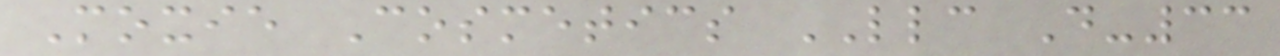Moxie Cosmetics LLC D-33
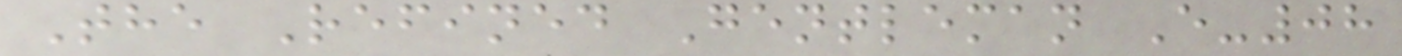The Refined Gentleman E-08
